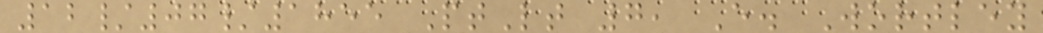12/07/1855 PtLt 7, E. Wortley
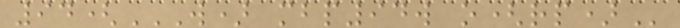94(W) MBP94W O(RP)
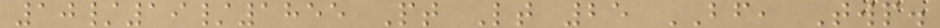10/19/1855 Pt Lt 25 BF, Twp.
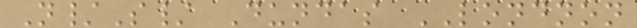N/S/ Dundas LONDNON
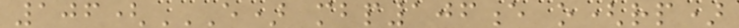106(E) MBP106E O(RP)
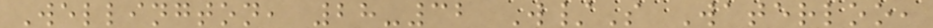Wellington, 28-32 W/S Waterloo,
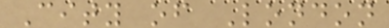City of London
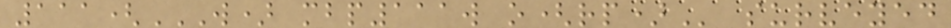111(W) MBP111W O(RP) surveyed
